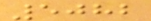5082
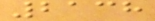2138
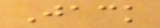Jack
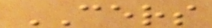CERS
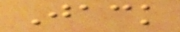Jack
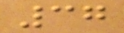37
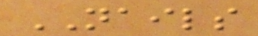NAILS
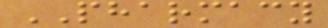PHARMACY
